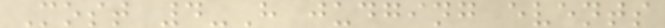Most 4-H judging events
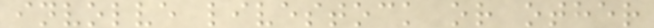involve livestock or other
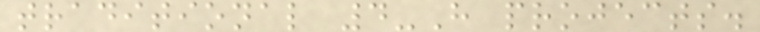traditional 4-H projects.
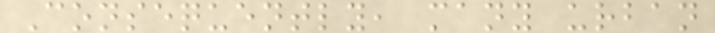Consequently, many urban
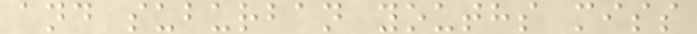and suburban youths miss
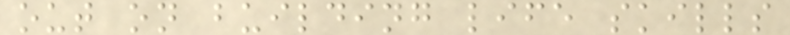out on building life skills
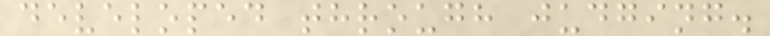developed through judging.
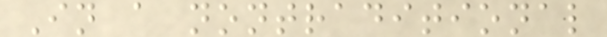In a nontraditional
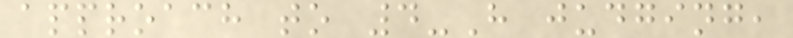approach to 4-H judging,
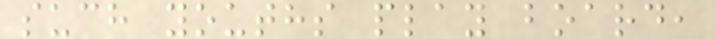such youths play board,
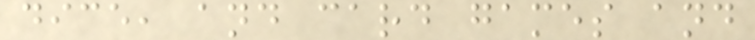dice, and card games and
